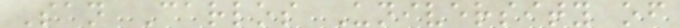San Carlos University of
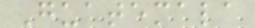Guatemala
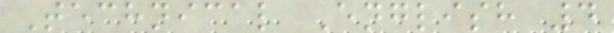Technical English 4
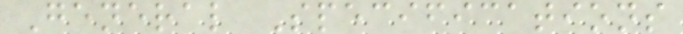General Specifications
